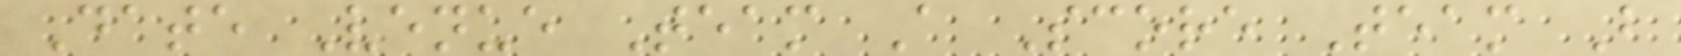Date Venue Team A Score Team B
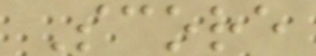Score
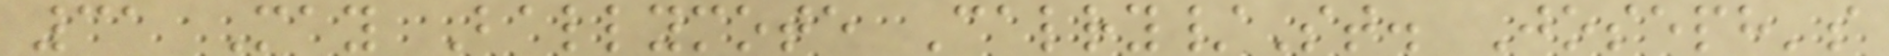31 May Ballymote Calry/St. Joseph's
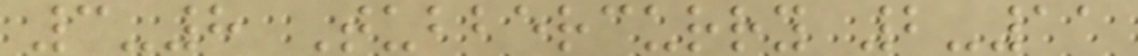3-8 Tubbercurry 2-11
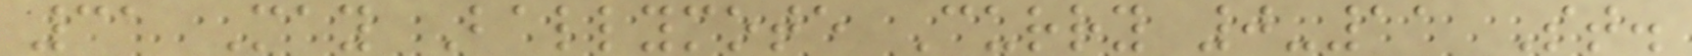31 May Ballymote Curry 0-11 St.
